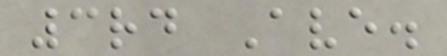3rd Ave.
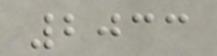2033
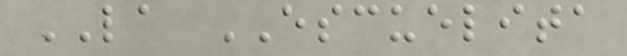LA ESCUELITA
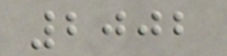2002
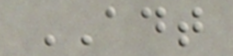ADT
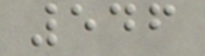546
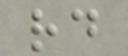rd
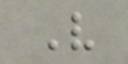V
